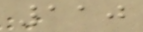110
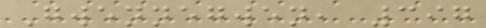Gwennegwen, 397
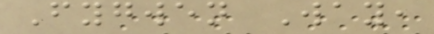Fygwen Way,
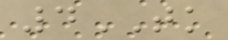4TK
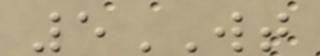5WT
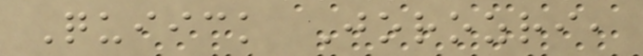Quiick Jorozri,
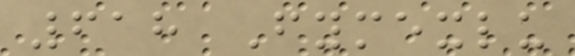618 Fymexlu
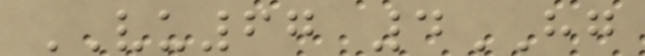VU67 4HG
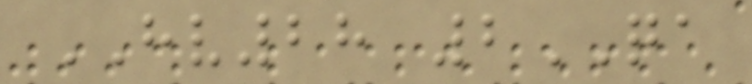HV28 2QA
